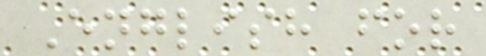English for
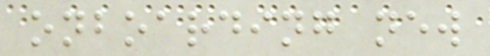onboarding new
